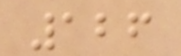126
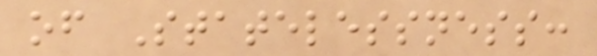of Statelessness:
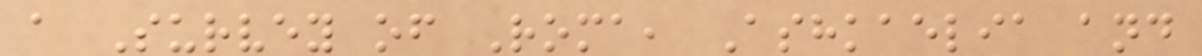a Survey of Roma, Ashkaelia and
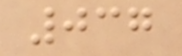037
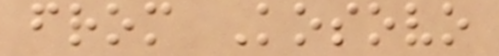from Kosovo
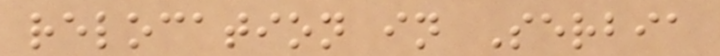relocation in Serbia
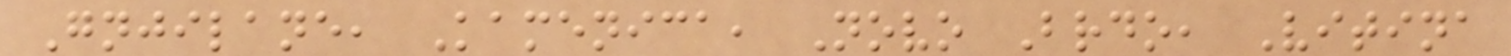Gnjilane, Kamenica, Novo Brdo, Vitina
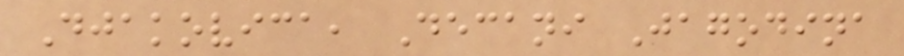Djakovica, Decani Jagodina
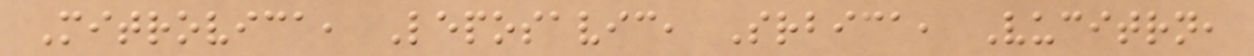Mitrovica, Leposavic, Srbica, Vucitrn,
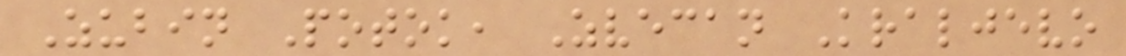Zubin Potok, Zvecan Kraljevo
